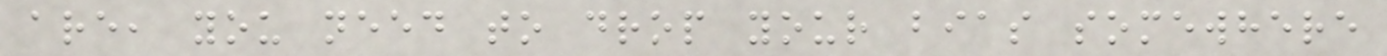are, you need to drop your bias somewhere
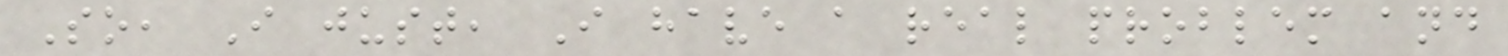So, I just, I have a real problem and
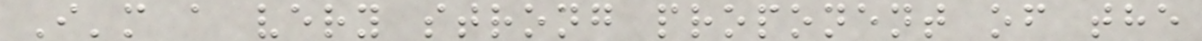I'm a very strong proponent of the
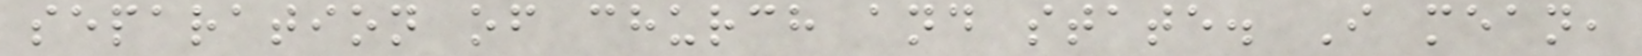separation of church and state. I mean,
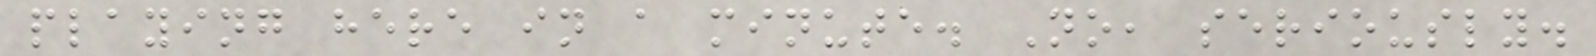playing here in a minute. No, seriously.
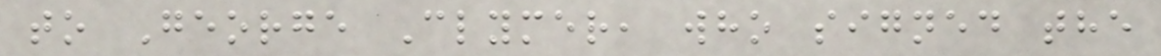to George Clymer, who signed the
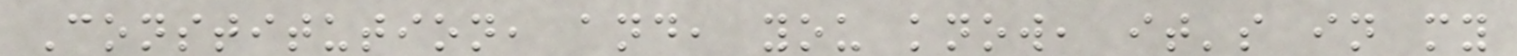Constitution, and, you know, it's in my
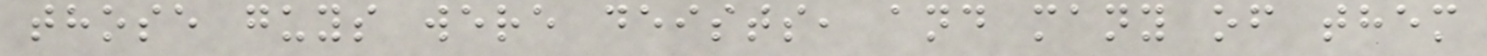those guys were deists, and many of them
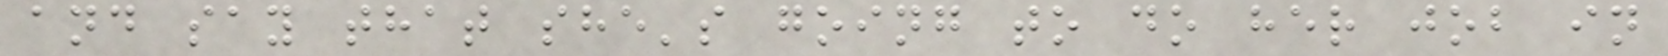and say that she's going to do her job in
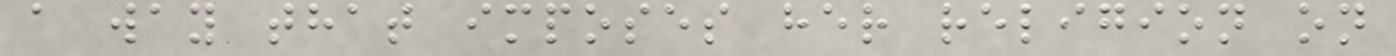a way that imposes her religion on
